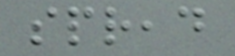spread
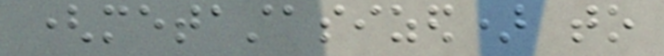(metastasized) to
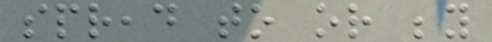spread to or beyond
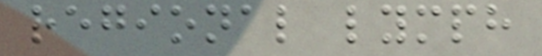regional lymph
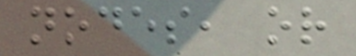nodes, or
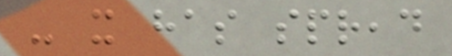- it has spread
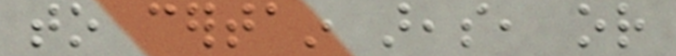to certain areas, or
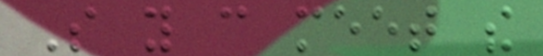So you can meet the
